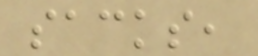sacks,
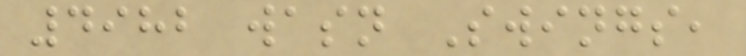4982 wasn Swings,
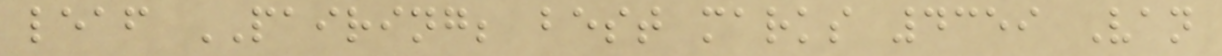leaf PAIRING; best marks 4359 Van
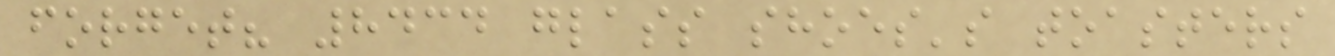forget? 8434 glass shoes's toasters
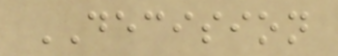DECISION
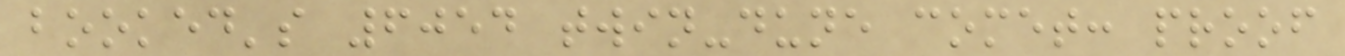booked's 6054 twin-dune comet: proof
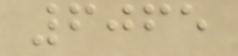6065
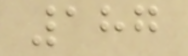187
